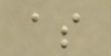as
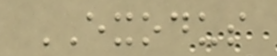EXODUS
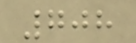708
